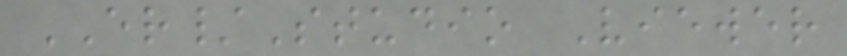ER/Studio Viewer
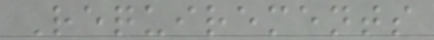Requirements
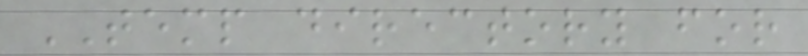TEMP directory for
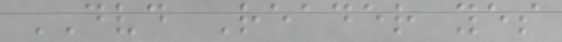DVD Reader yes
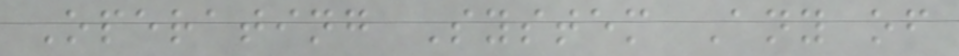Operating System Any of
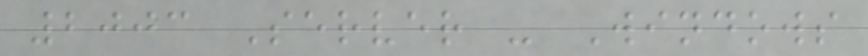2003 Server - Windows
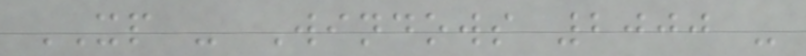XP - Windows 2000 -
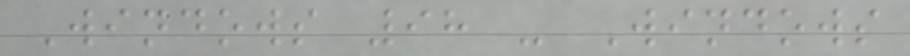Windows 98 - Windows
